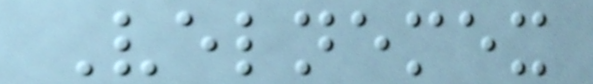Velnemex
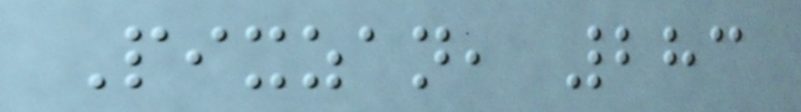Pixzan, 283
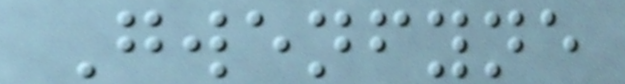Gwenfyne
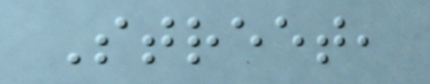Street,
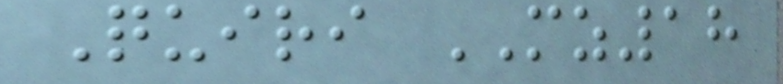Quiri MZ18
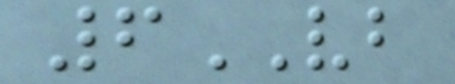6VB
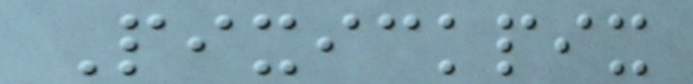Pixickpix
